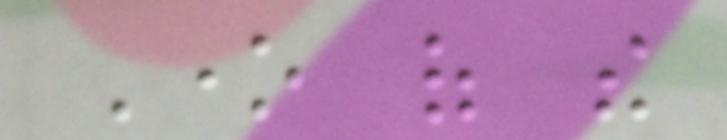One of the
